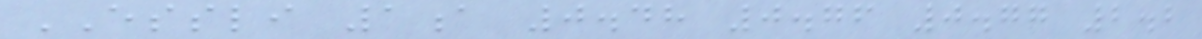ESSLI 1a 0.48 0.76 0.77 2.2
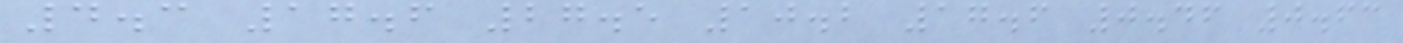4.3 17.6 27.5 10.2 17.6 0.46 0.63
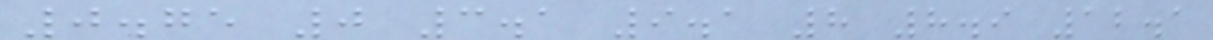0.75 0 3.1 9.1 8 8.9 12.1
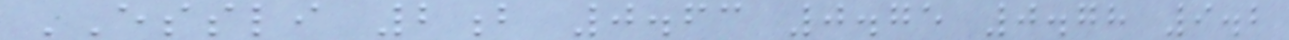ESSLI 2b 0.63 0.75 0.78 9.2
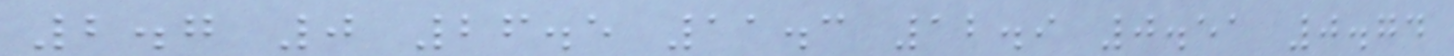2.7 0 26.5 11.3 12.9 0.51 0.74
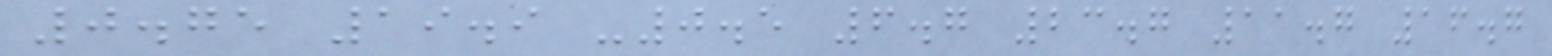0.75 19.9 -0.5 6.7 23.7 11.7 16.7
